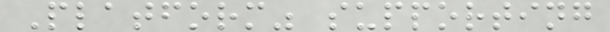Platform" supporting
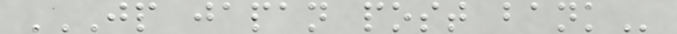JP JAPAN POST BANK
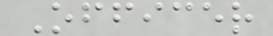Officer
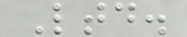Ltd.
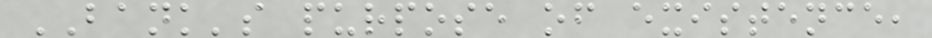BANK's purpose of existence,
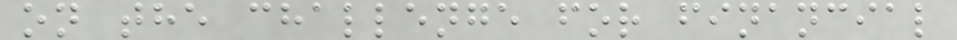on the challenge for financial
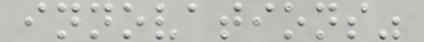innovations"
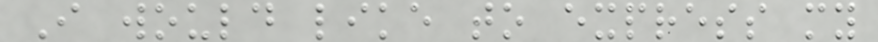I would like to express my
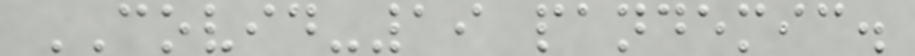COVID-19 pandemic.
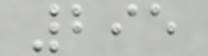295
